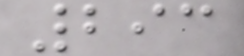293
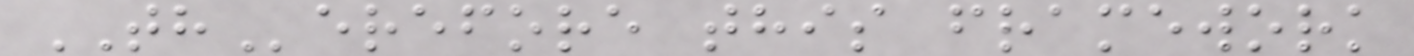THerefore this framework
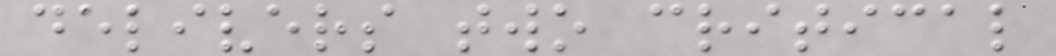delivers two critical
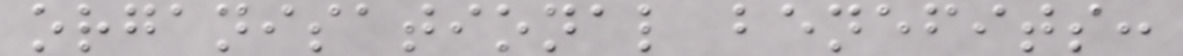organisational benefits:
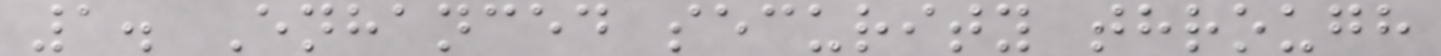1. Enhanced security through
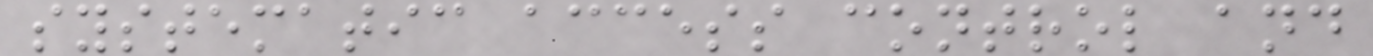systematic access control and
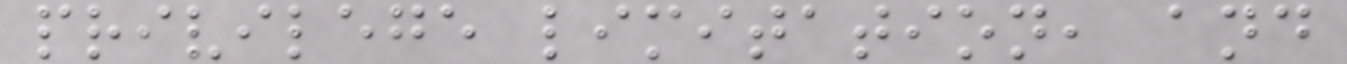privilege limitation, and
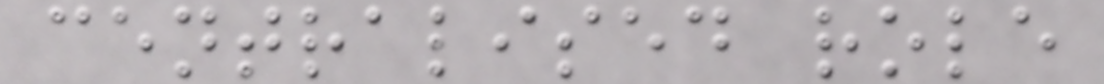centralised role
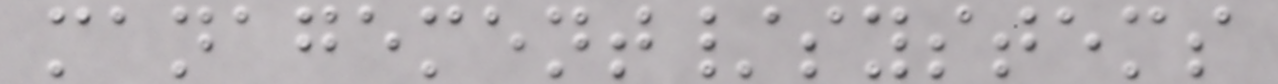management/systems
